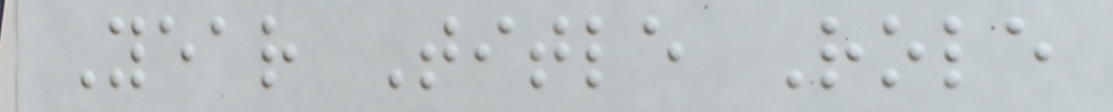Year Title Role
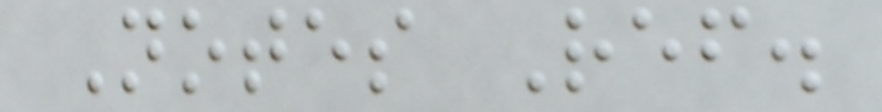Notes Ref.
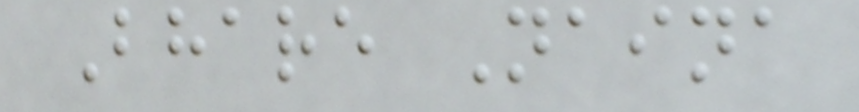Bhare Naina
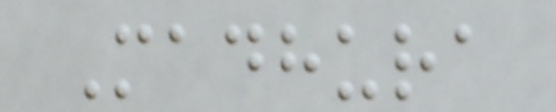Madhura
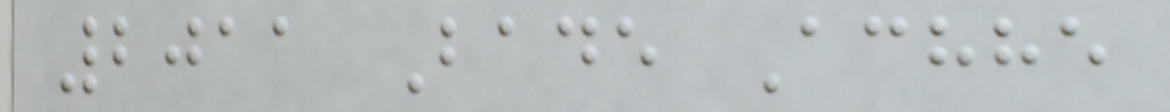2011 Bade Achhe
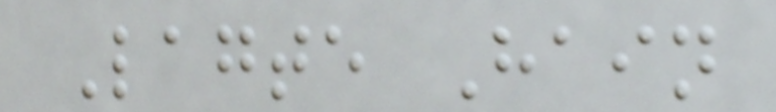Lagte Hain
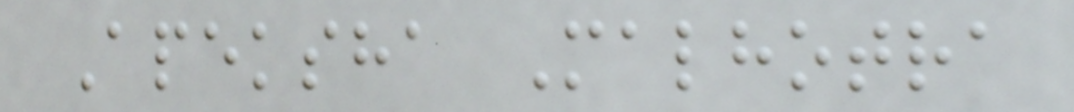Apeksha Malhotra
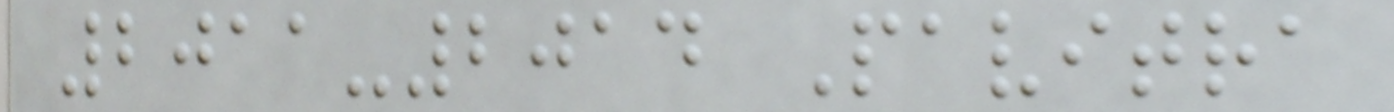2011-2014 Pavitra
